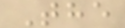The
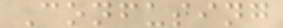Confusing
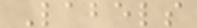Labels
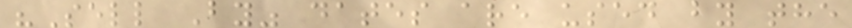"Sell By" dates are used by the
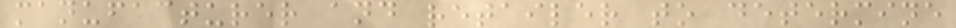manufacturer and retailer to determine
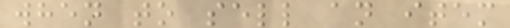when to sell an item
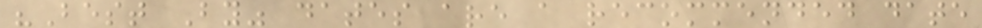"Best By" dates are a recommended date
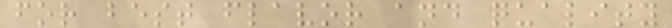for best flavor and quality
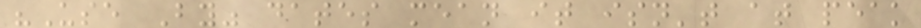"Use By" dates mean it isn't at peak
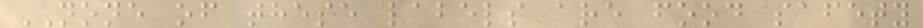NONE of these labels are food safety
